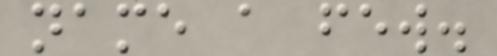name a few.
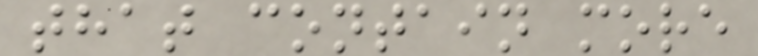that contain more
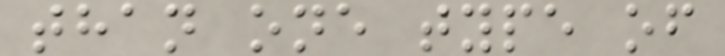than one type of
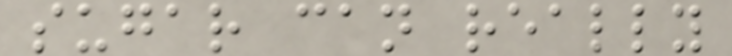sugar can really
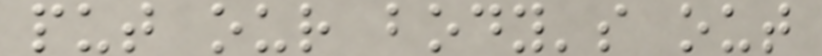put our body's out
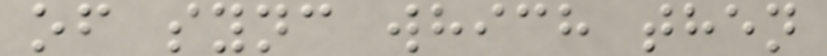of sync which then
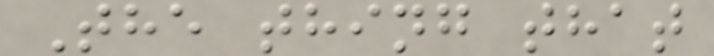The thing that
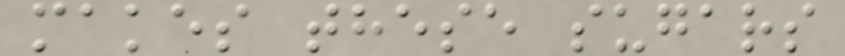makes these sugars
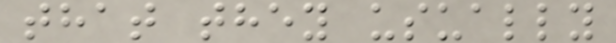that they usually
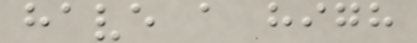have a high
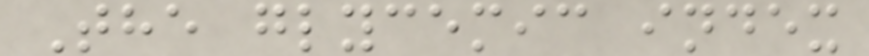The glycemic index
